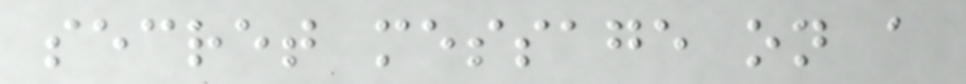secret message on a
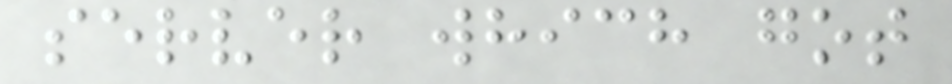server which got
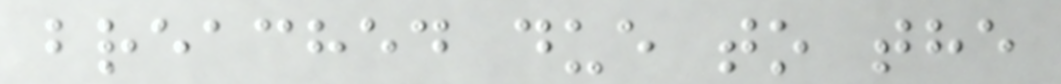breached due to the
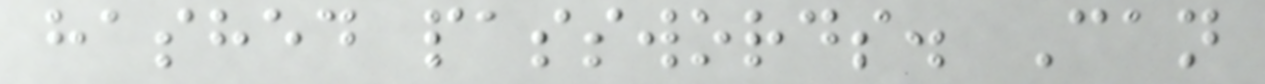hashed passwords. Can
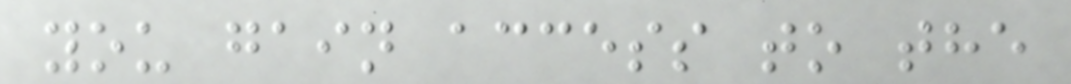you gain access to the
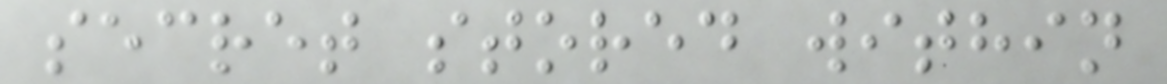secret stored within
